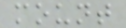mount
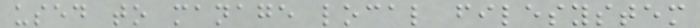used to manage local filesystem
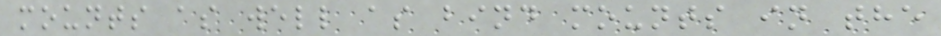mounts as well as bind mounts in the
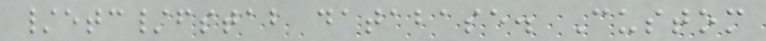/etc/fstab database. Custom
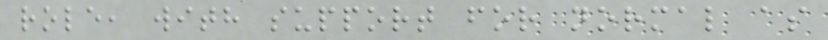role, with support for normal as
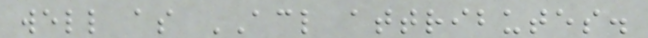well as ACL attributes.
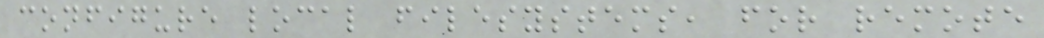configure local filesystems, for remote
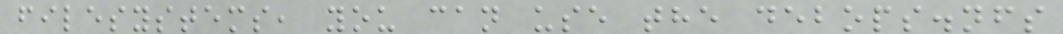filesystems, you can use the debops.nfs
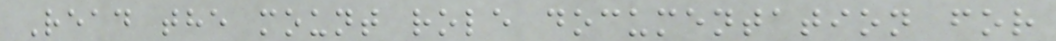Read the mount role documentation for
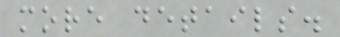more details.
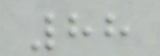88
